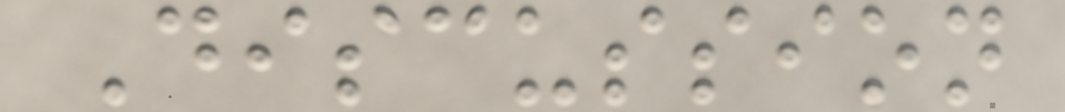Discussion
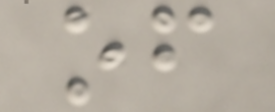of
